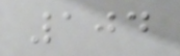104
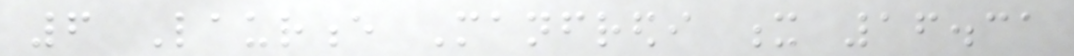6 Laurence Manfredi x 16.31
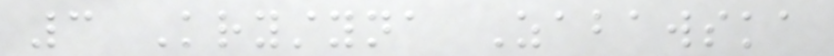3 Krystyna Zabawska
